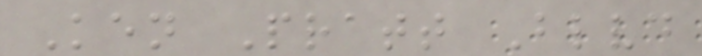Ken Pratt Blvd
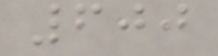600
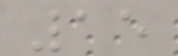15
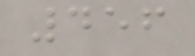456
